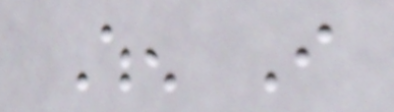When I
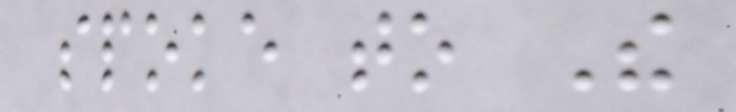spoke to The
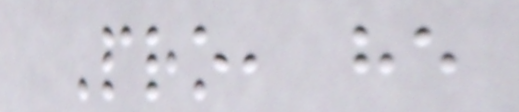Pro, he
